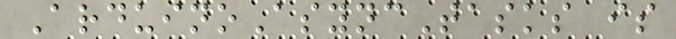ArduinoAsyncTasks is
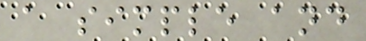a simple and
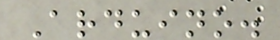Arduino.
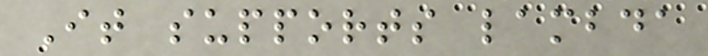It supports lambda
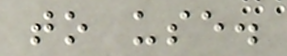to use.
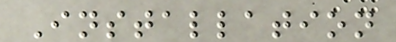Installation
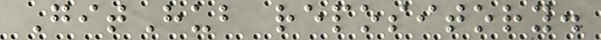GitHub repository.
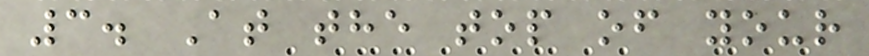3. At the top of your
